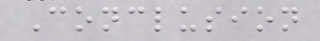Conclusion
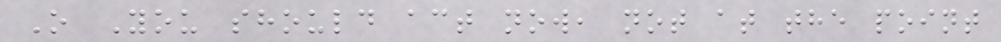O You should act now, not at the point
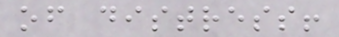of distress!
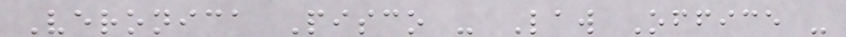Veronica Pisco - Law Office -
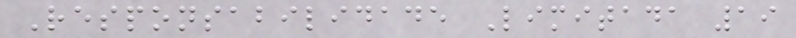Responsabilidade Limitada 19
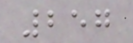257
